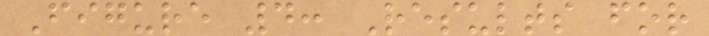Figure 4: Results for
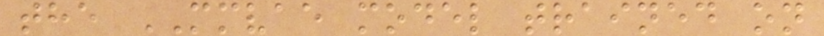the MMVAE model trained on
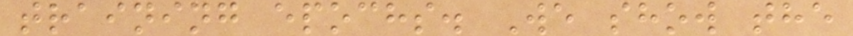training epochs. We show the
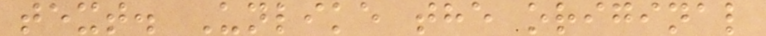text. Unlike the original
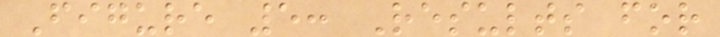Figure 5: Results for
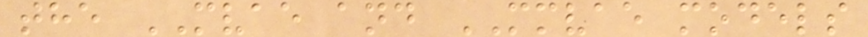the MVAE and MMVAE models
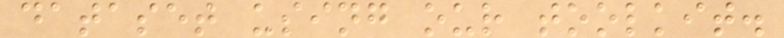dataset using our toolkit.
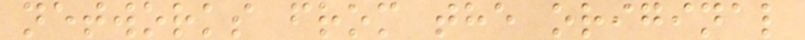networks from the original
